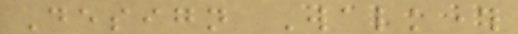Design Walkthrough
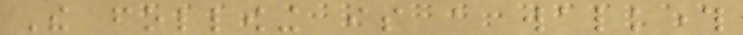The following is a walkthrough
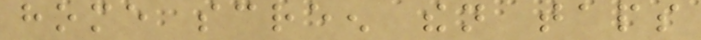home screen then taps
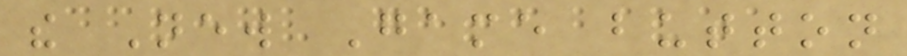the New Game button
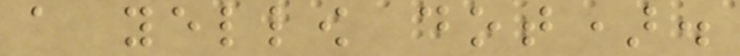a yellow dot).
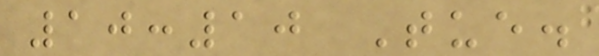10:10 Tue.
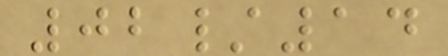02/14
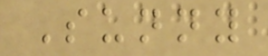Sunny
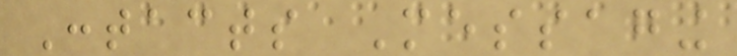Contacts Messaging
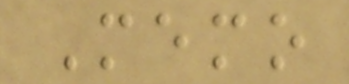Memo
